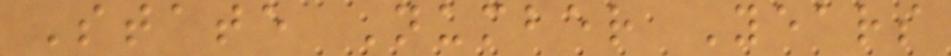State Number Years
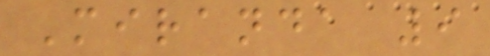Miranda 9
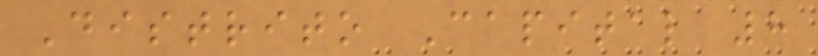Distrito Capital 8
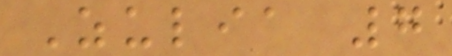Zulia 7
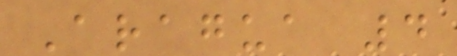Aragua 4
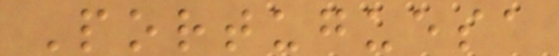Portuguesa
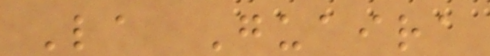La Guaira
